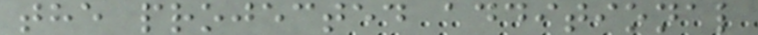the projected additional
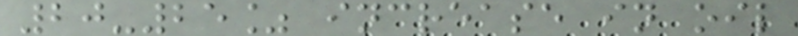20-25% increase in oil
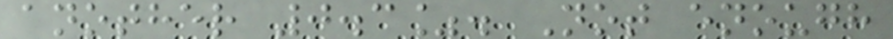another 0.3%. Not enough
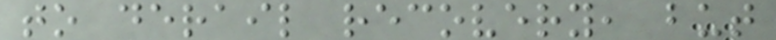to derail recovery, but
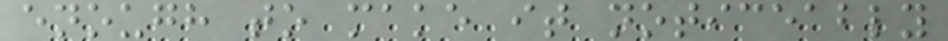enough to make it noticeably
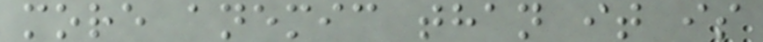more anemic than it is
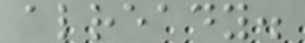already.
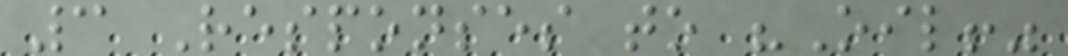3 Responses to "Oil!"
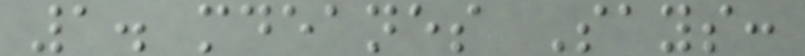1. mdeanes Says:
